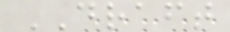DRAFT
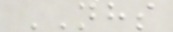NHS
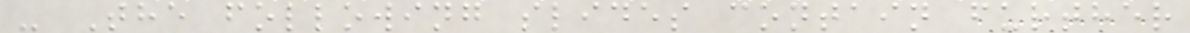- The following slides contain further
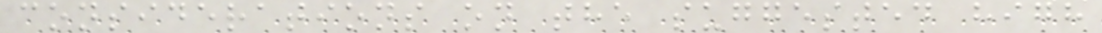considerations on the suggested high
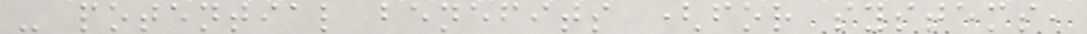- potential benefits (for systems,
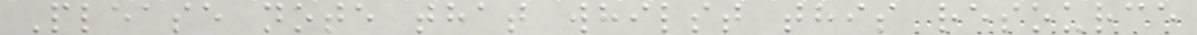Please note that whilst this resource
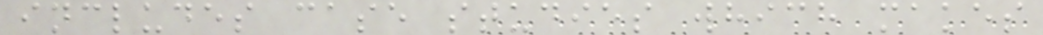includes case studies which makes
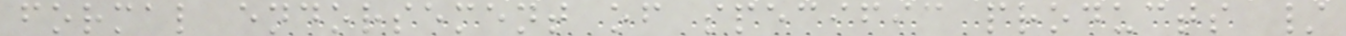formal endorsement of specific products /
